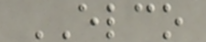ELCO
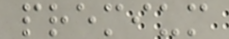premium
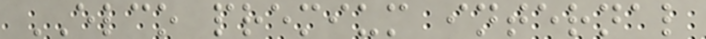ELCO premium internal
